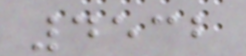4532
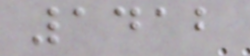1412
